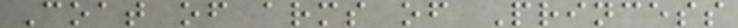Coat of arms of Princess
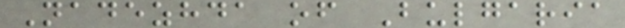Nadezhda of Bulgaria
